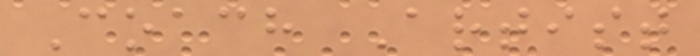Coach Artist
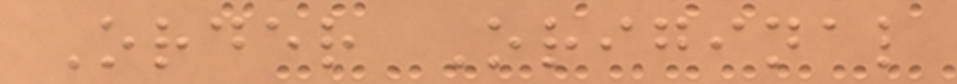Order Original
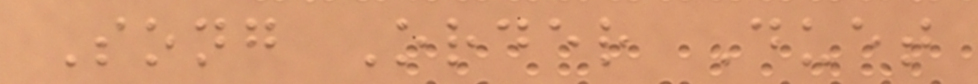Song Order Duet
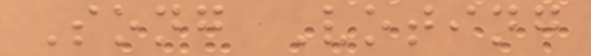Song Voting
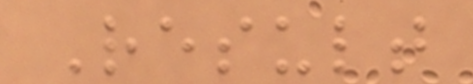Result
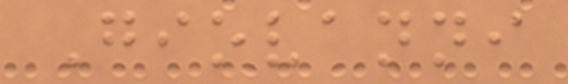Giovanni
